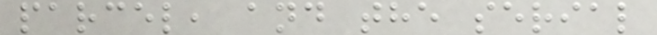parcel, and the serial
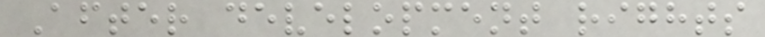After development rights
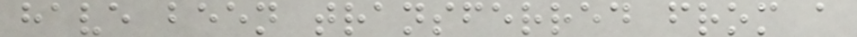have been transferred from a
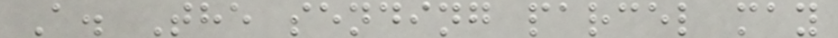A. The sending parcel may
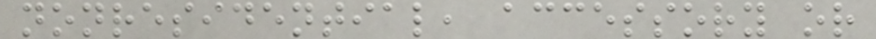nonresidential, accessory or
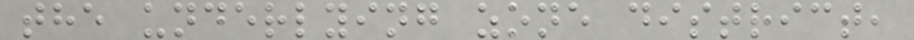the underlying zone district,
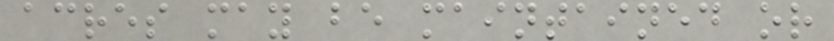acres may be maintained or
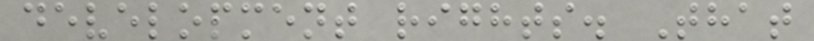development rights. That
